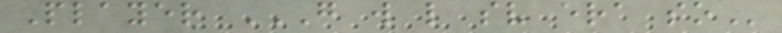Player G W L SV ERA SO
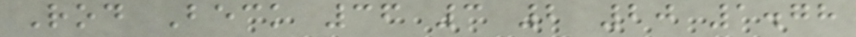Rod Beck 36 3 2 20 1.78
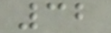32
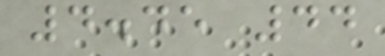4.45 44
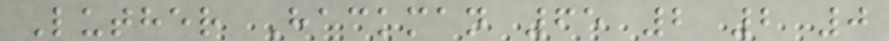Luther Hackman 65 2 2 0
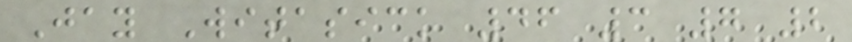Jay Witasick 46 3 7 2
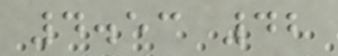4.53 42
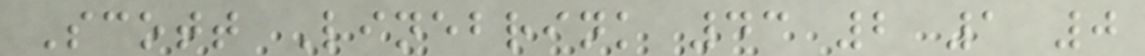Scott Linebrink 43 2 1 0
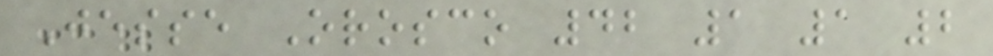Jesse Orosco 42 1 1 2
